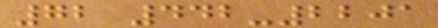72 442-2201
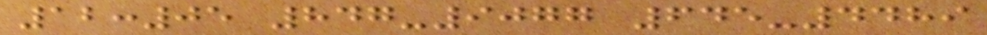12:05 847-9077 645-4489
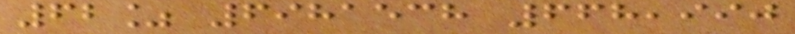62% 6981538 668,990
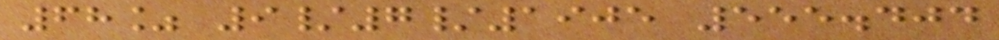68% 9/7/1905 555.404
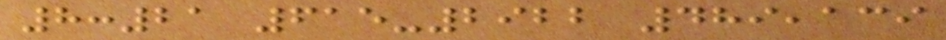8:21 615-2922 489,139
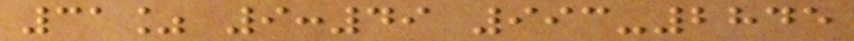31% 9:49 993-2845
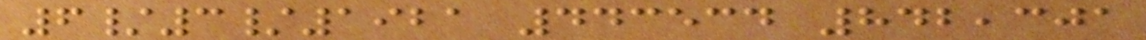6/3/1921 443534 842,301
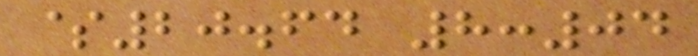$20.64 8:04
